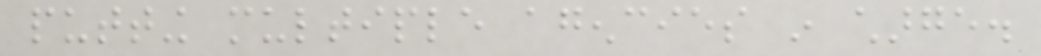putting multiple agencies in charge.
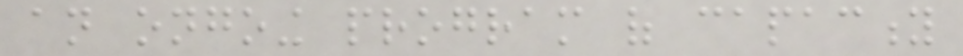an ongoing program of capacity
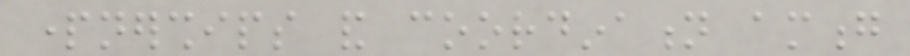partnerships and coordination among
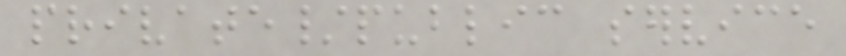private/public service
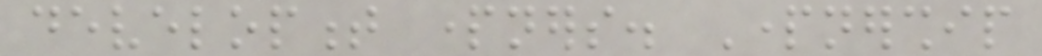development partners. Partnership
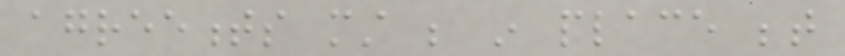agreements must be in place between
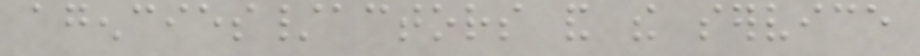agencies/actors and the service
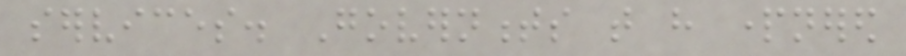services. Governments that have partnered
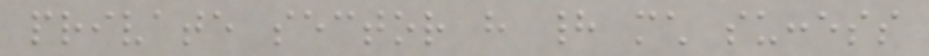private sector have had much success
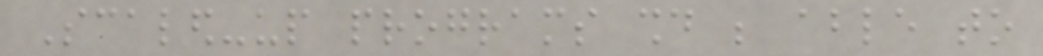Scaled-up programs should be able to
